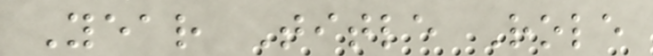Year Title Role
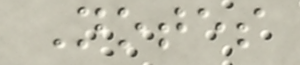Notes
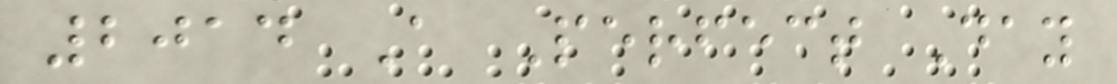2014 A Perfect Day
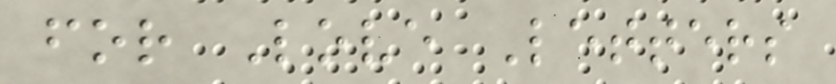for Love Letters
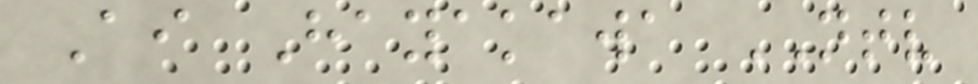Ai Hayakawa NTV
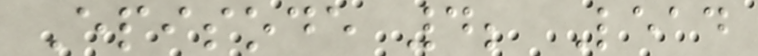Episode 4; Lead
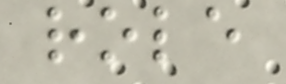role
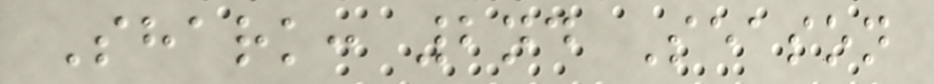Shark: 2nd Season
